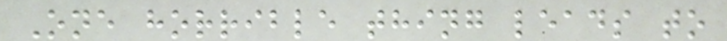One horrible thing leads to
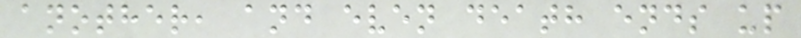another, and even death ends up
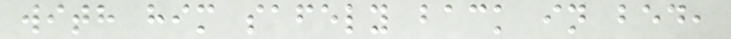with him safely back in bed,
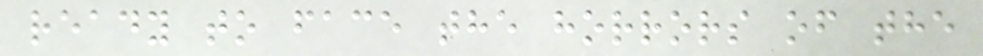ready to face the horrors of the
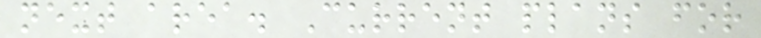next area. Current plans for
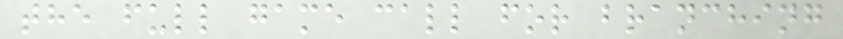the full game call for branching
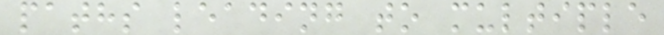paths leading to multiple
